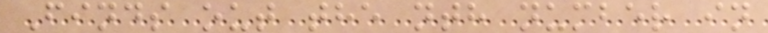Finds out the nth number in
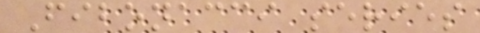Fibonacci series
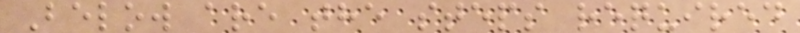Below are the steps required
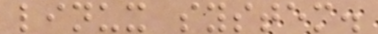linux system.
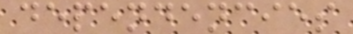dependencies
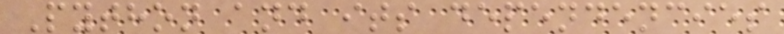Python and its dependencies
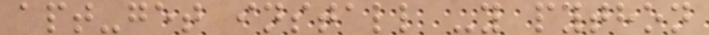apt-get install -y python
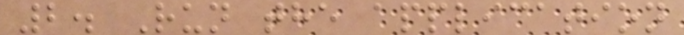2. Run the application
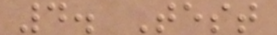4. Test
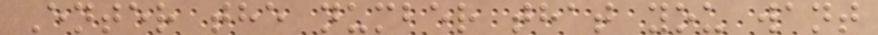Enter the number that you want
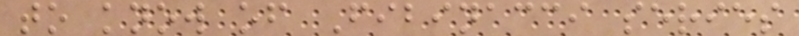to know of Fibinacci series
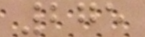275
